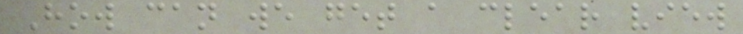How can we get a clear view
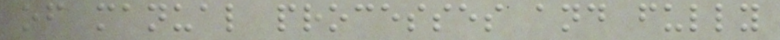of manual processes and fully
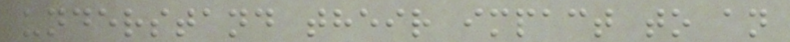understand their impact to an
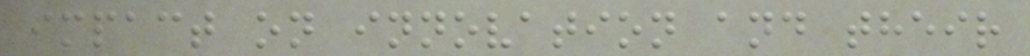impact on innovation and their
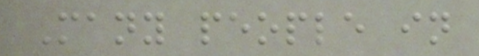Many people in
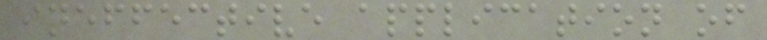ineffective application of
